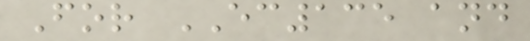For EC135 and
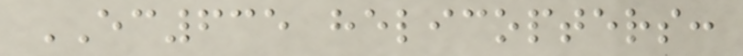EC635 helicopters:
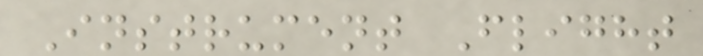Instrument Flight
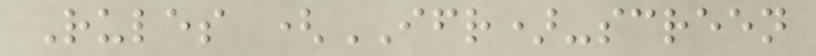Rules (IFR)-screen
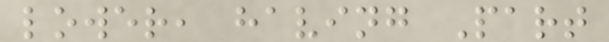lower, having Part
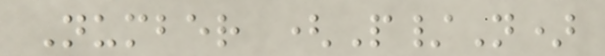Number (P/N)
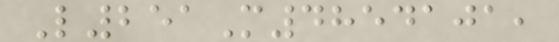L251M4854101,
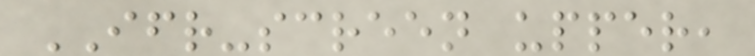IFR-screen upper,
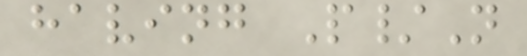having P/N
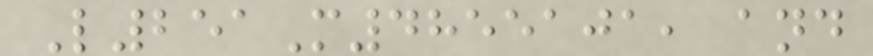L251M4855101, and
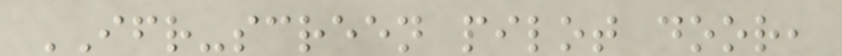IFR-screen pilot door,
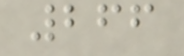266
